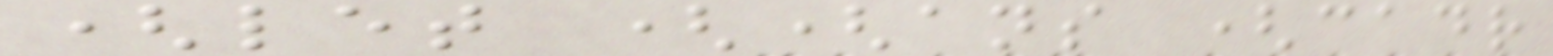(let ((ans (cadr
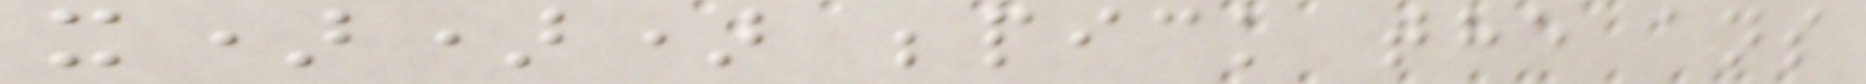x))) ;pick the ans
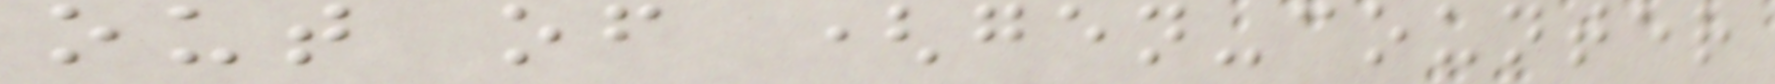out of (gen-counter
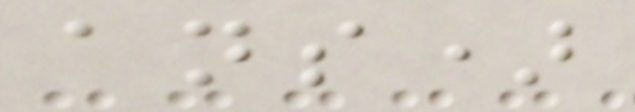ans)
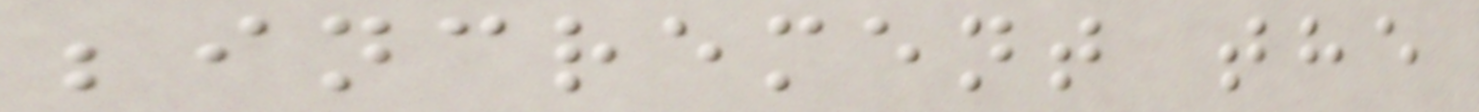;increment the
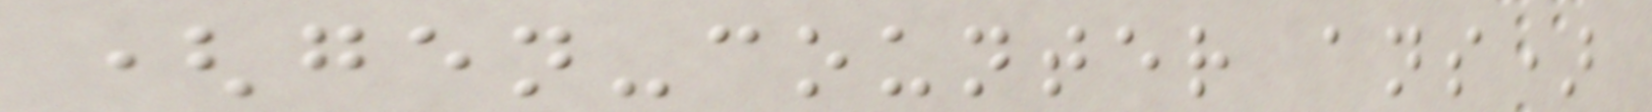(gen-counter ans)
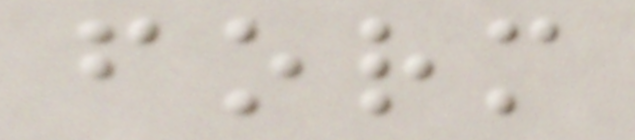form
